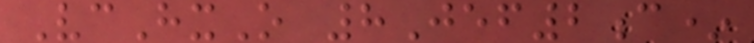VcHxO 8Jef2c*
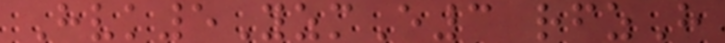Hvk5YzmE3 rfzH
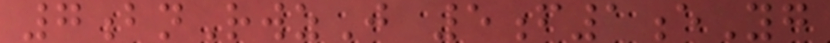7bnRwzJ 5f1eYg
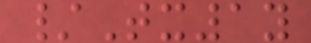/Tx1y
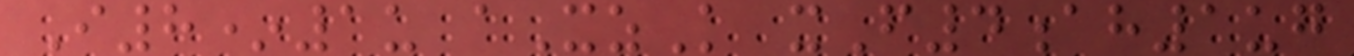I8*1u aXzK xF4ah1ug
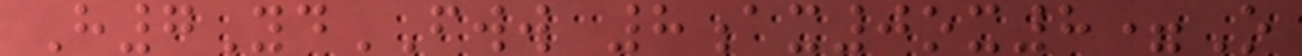H7YdFWW 8ax0ox8=O
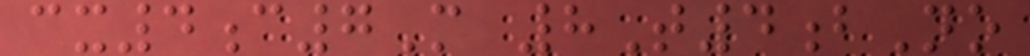cx4c7M 8T4bNo
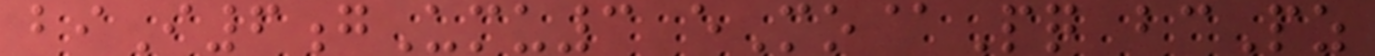biI6gUmu3 eMo@Pq bcPz
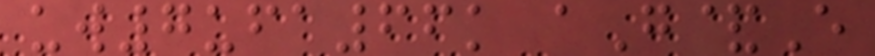uw7ufa66k aG&E
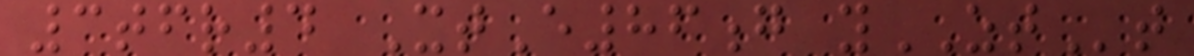3tfr4 XtE86g yZTt
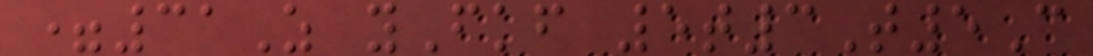=31Z yFkf 5t3T5C
